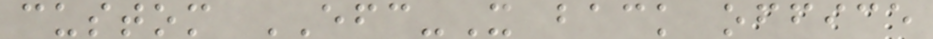custom EFC-X back office
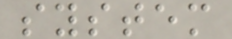system
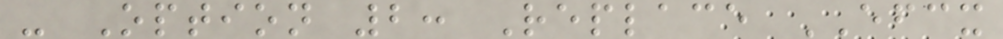- Option 2: Replace EFCX
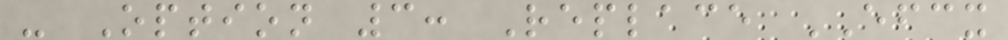- Option 3: Replace EFCX
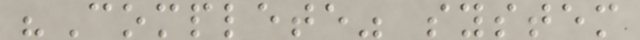"Complete" system
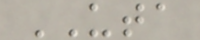UTA
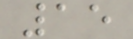15
